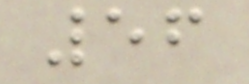56
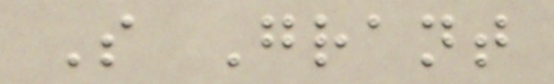S Grant
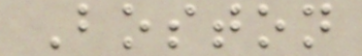Boston
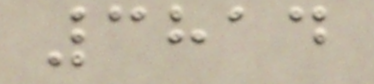3814
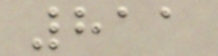811
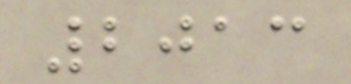2013
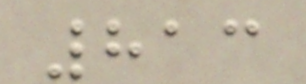813
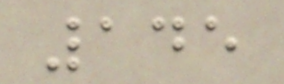145
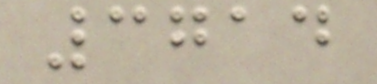3714
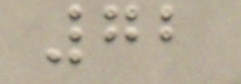72
